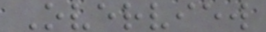Overview
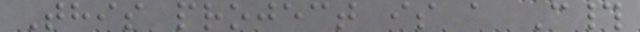This project is a C#
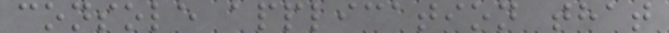console application that
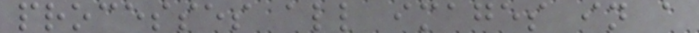processes all images in a
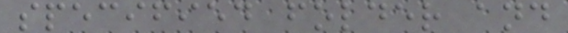specified folder and
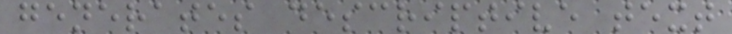generates descriptive text
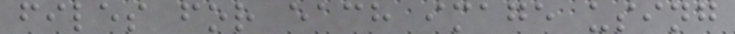files for each image using
